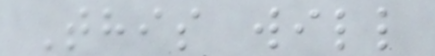This will
